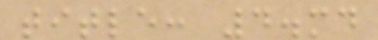title: 4.md
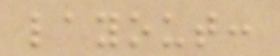layout:
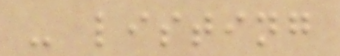- listing
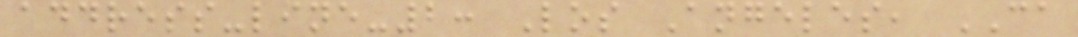address-line-2: Los Angeles, CA
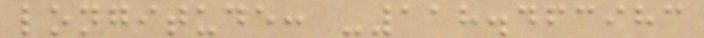longitude: -118.463983
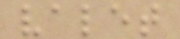valet
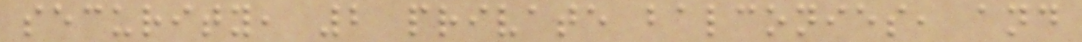security, 2 private balconies, and
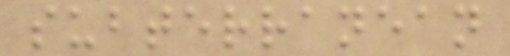subterranean
